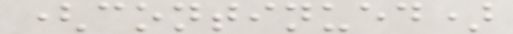(continued)
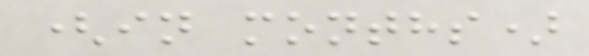(in months)
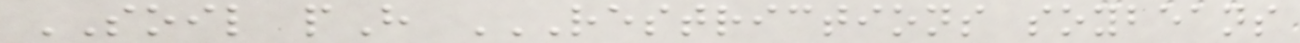SOIL pH RESTRICTIONS SOYBEANS
